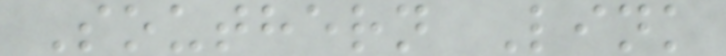Southern Link
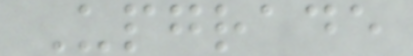Upgrade
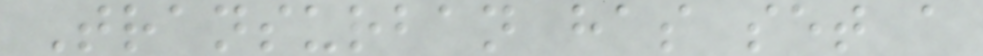Transurban has set a
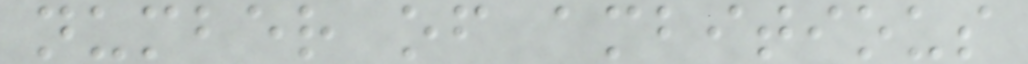number of ambitious
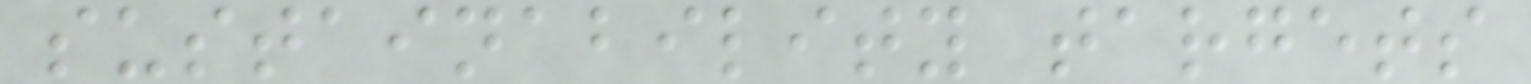sustainability targets
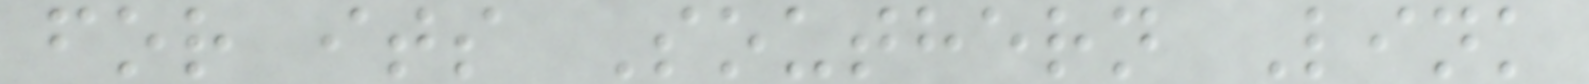for its Southern Link
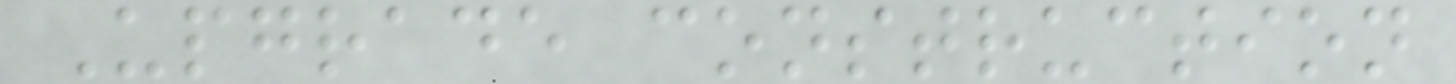Upgrade construction
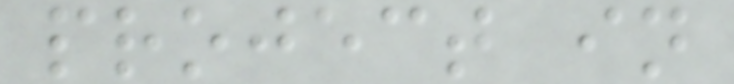project in
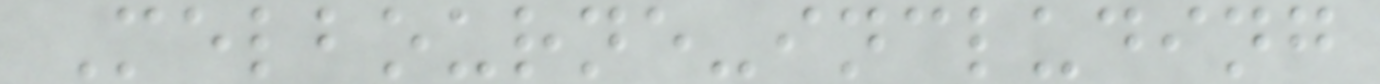Melbourne-including
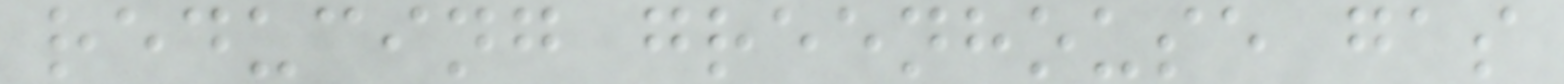reducing greenhouse gas
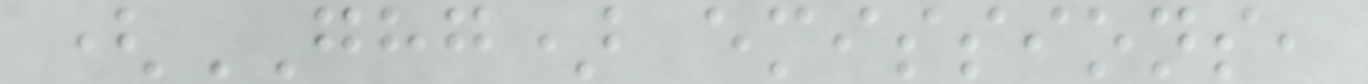(GHG) emissions,
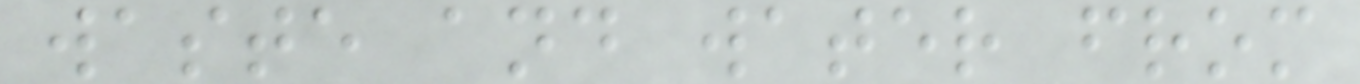waste and water from
